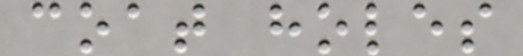coat holes
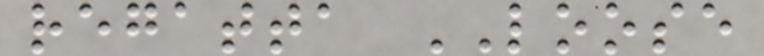regatta LOOSE
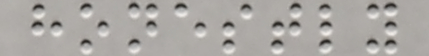honestly
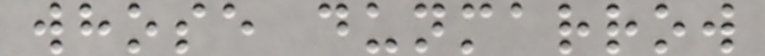whose dunmarrow
